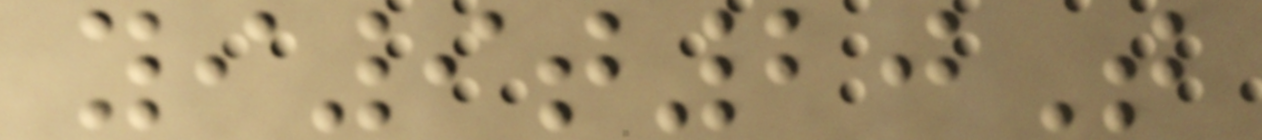yi9t20T
